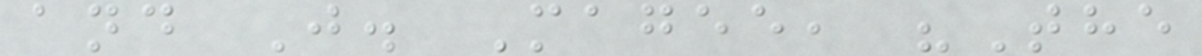and J. Magee, "The
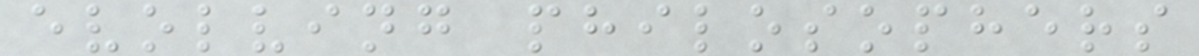evolving philosophers
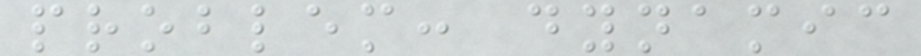problem: dynamic
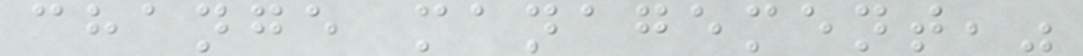change management,"
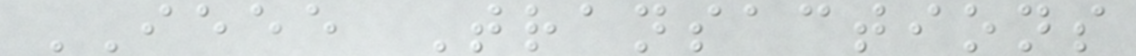IEEE Transactions
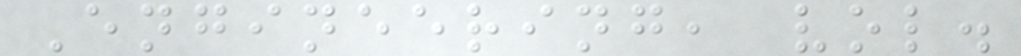Engineering, vol.
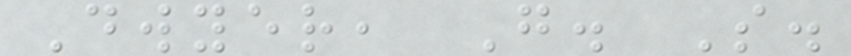Dwyer, G. S.
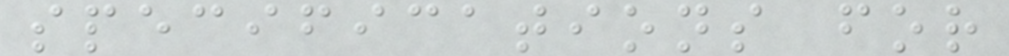specifications for
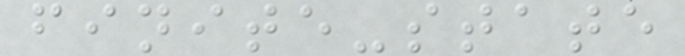finite-state
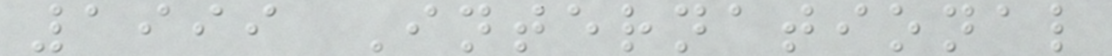1999 International
